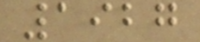1927
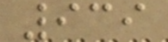939
